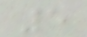5
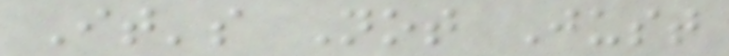It's Not Just
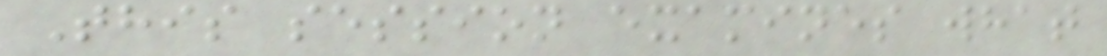This session examines what
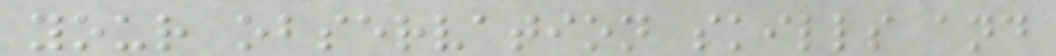your observation skills and
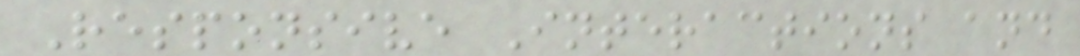Responsive Interactions and
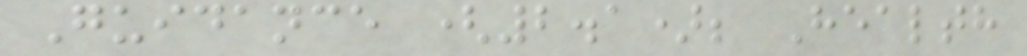Guidance (2.1); Health
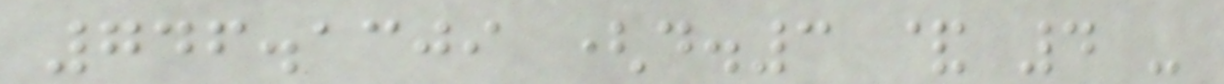746.1309 (d.3 & 4 -
